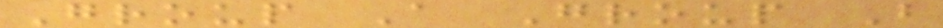Group A Group B
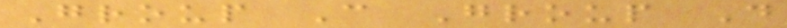Group C Group D
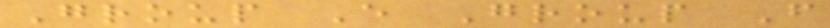Group E Group F
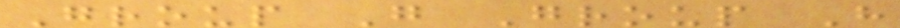Group G Group H
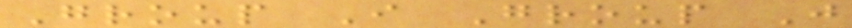Group I Group J
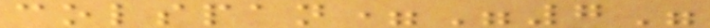colspan="7"
